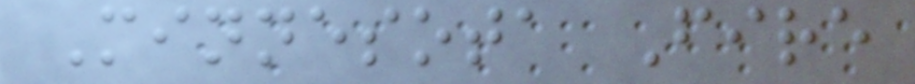Minnesota Fire
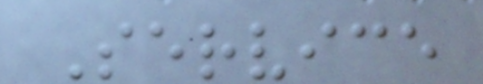Service
